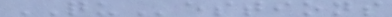QUestions
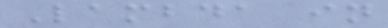Lambda in
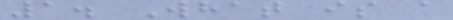1. What is a
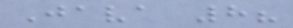Java 8?
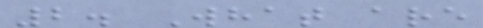2. What are
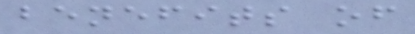benefits of
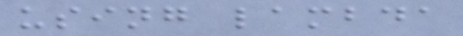using lambda
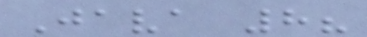Java 8?
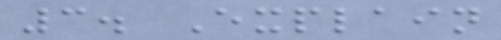3. Explain
